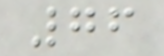76
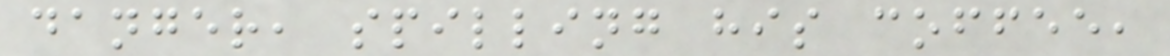danger, spilling his coffee,
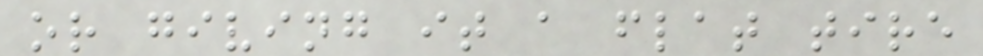or giving it a flat tire
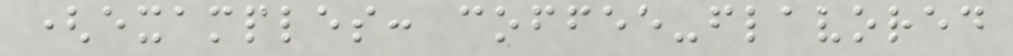(examples: coffee-flavored
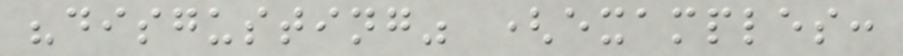"disgusting" (examples:
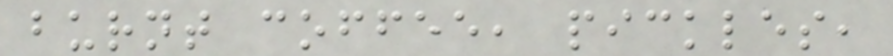burnt coffee, pickles,
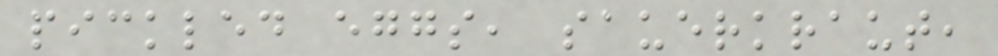pickled eggs, sauerkraut,
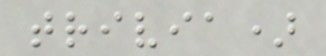trivia)
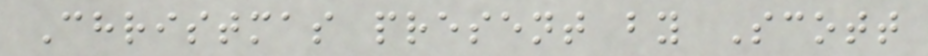Christmas present by Scott
